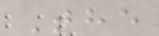The
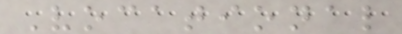Vocational
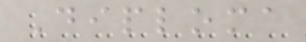Diploma
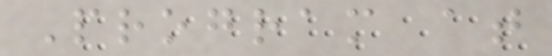Program at
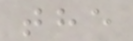the
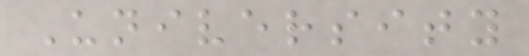University
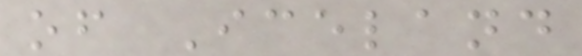of Iceland
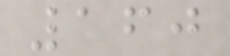160
